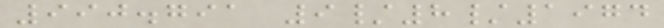990.791 9/8/1974
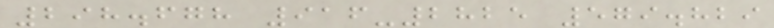298.678 916-2825 579.829
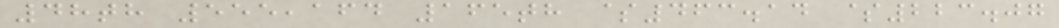48th 555,164 165th $463.14 $223.07
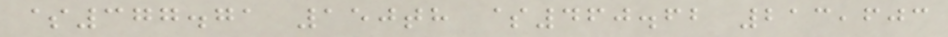$377.71 150th $460.62 213,603
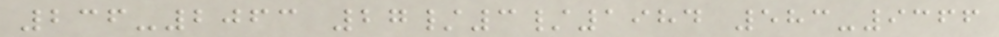236-2063 27/3/1984 583-9366
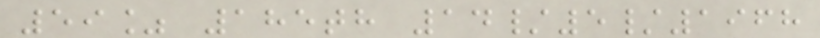59% 185th 14/5/1968
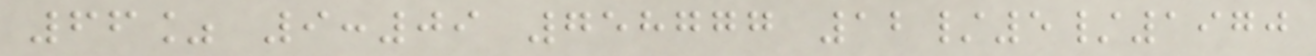66% 9:09 758777 12/5/1970
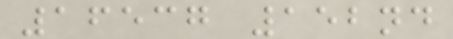16537 152nd
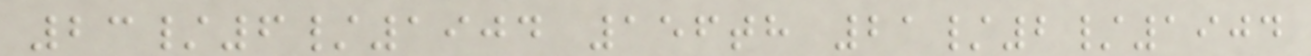23/6/1904 156th 21/2/1904
